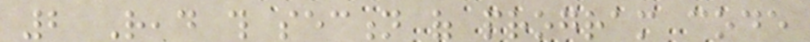2 Read this section of program code
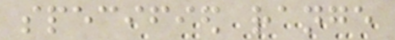specified range
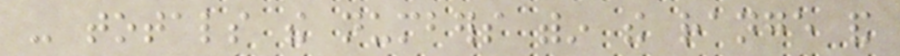- totals the numbers within the range and
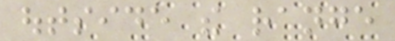outside the range
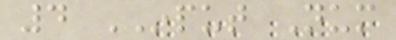4 INPUT Num
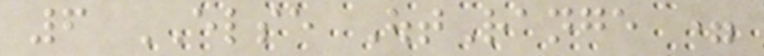6 ELSE OutRange =
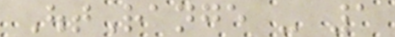OutRange - 1
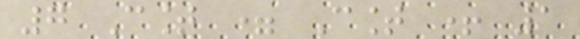7 Count = Count + 1
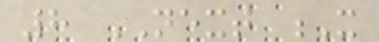8 NEXT X
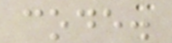code.
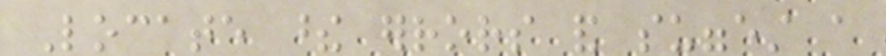Locate these errors and suggest a
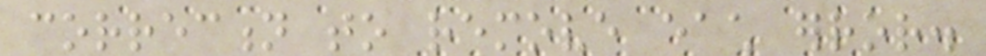correction to remove each error.
